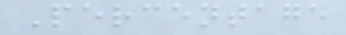Percentage
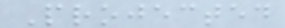Projected
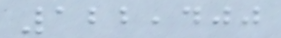122,400
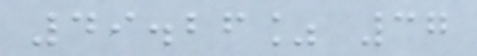49.26% 37
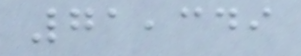71,349
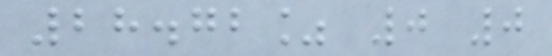28.72% 0 0
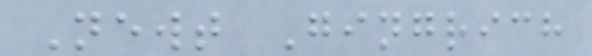Newt Gingrich
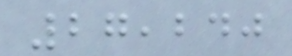27,240
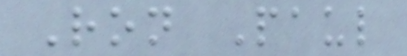Ron Paul
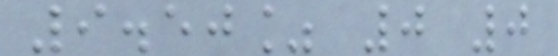9.50% 0 0
